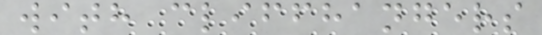with cliffhangers
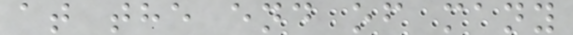at the end of many
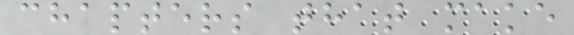chapters that make
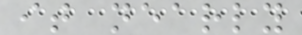it nearly
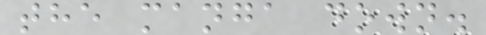the manga down.
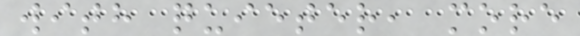with quieter, more
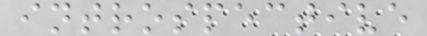introspective
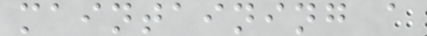maintaining a
